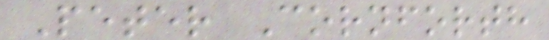Peter Cornforth
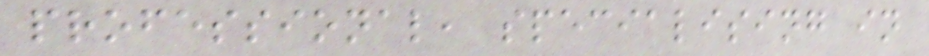professional, specialising in
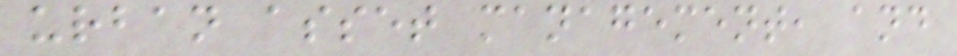urban asset management, and
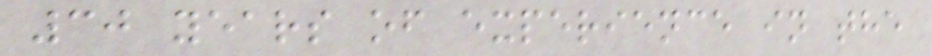30 years of experience in the
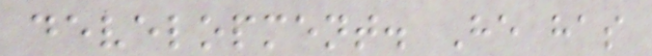development. He has
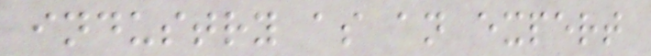industry as an expert
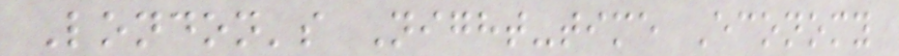London's Night-time Economy
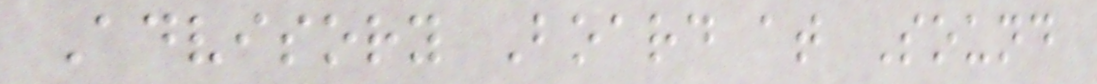Advisory Board at Sound
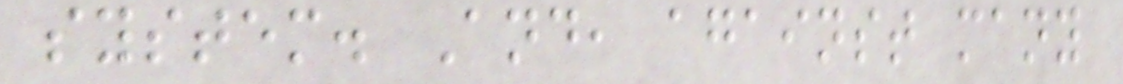system. And, against many
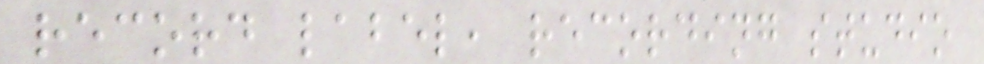record label, recording studio
